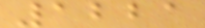1221
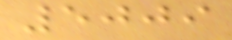5009
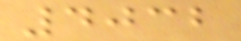4032
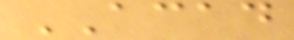ACAD
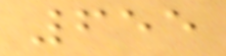655
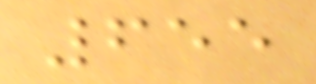655
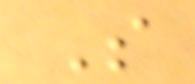S
